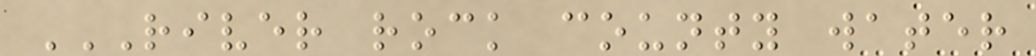RIVER ROCK COUNTY WATER
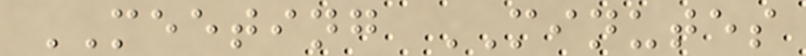MEETING MINUTES
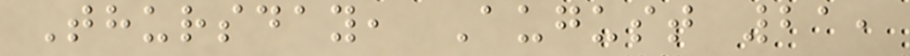Thursday, August 21,
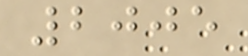2005
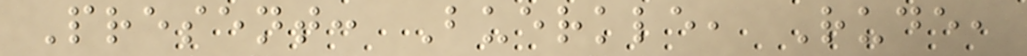Present: Buerkle, Rude,
